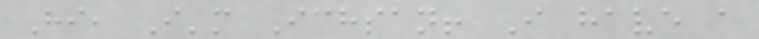Hi, I'm Ichsan! I have a
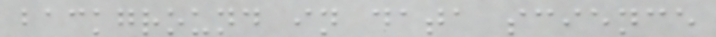background in data science
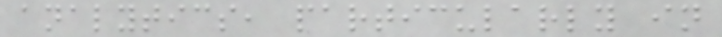analytics, particularly in
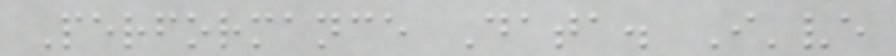Performance Data. I've
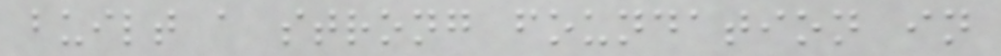built a strong foundation in
